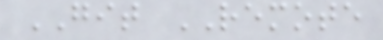GIT REMOTE
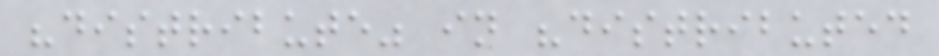"distribute" in "distributed
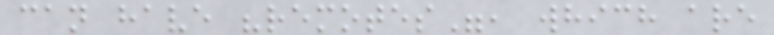can have "remotes", which are
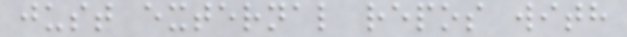just external repos with
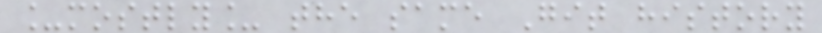_mostly_ the same Git history
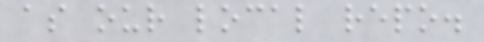as our local repo.
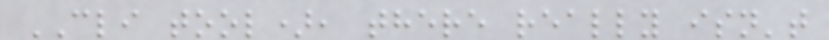CLI tool), there really isn't
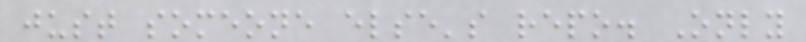just someone else's repo. Only
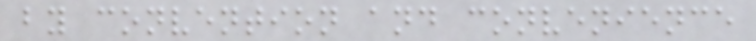by convention and convenience
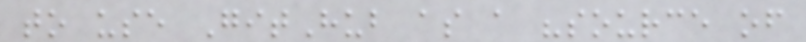to use GitHub as a "source of
